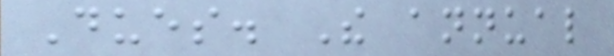Dues. The annual
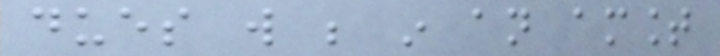dues will be in an amount
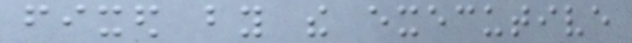fixed by the executive
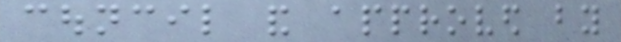council and approved by
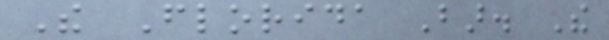The Florida Bar. The
